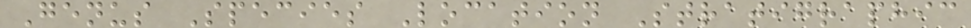Genus Species Location Stratigraphic
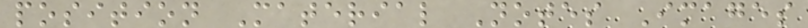position Material Notes Images
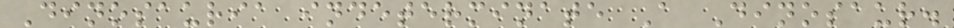Dinosauria indeterminate A Dinosaur.
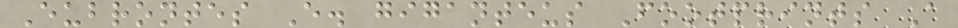Eubrontes E. giganteus Footprints A
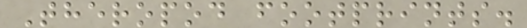Theropod footprints.
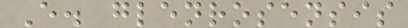E. glenrosensis
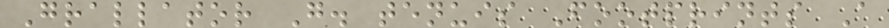Grallator G. tenuis Footprints A
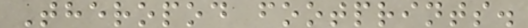Theropod footprints.
